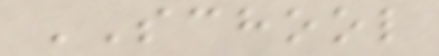SCHOOL
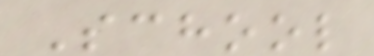School
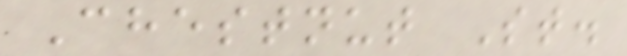Chestnut St.
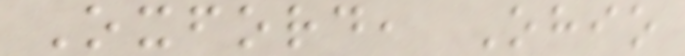Oxford, Ohio
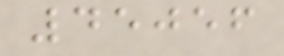45056
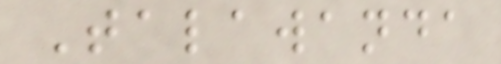Talawanda
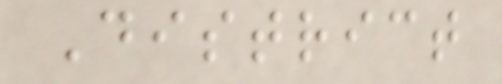District
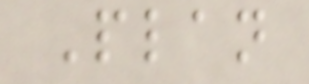Plan
